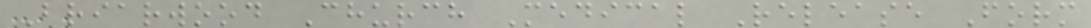Briarwood Church Medical Release Form
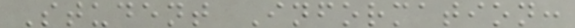Student Information:
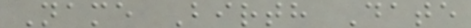Name Birth Date
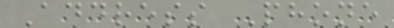Address Phone
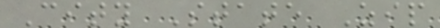City State Zip
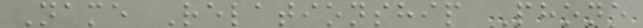Name Relationship Phone
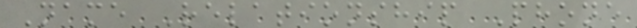Name Relationship Phone
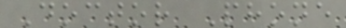Doctor Phone
